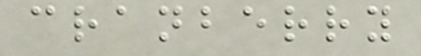cranberry
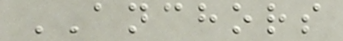ANCHORS
